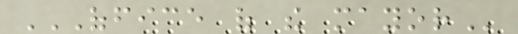OFFICE OF THE MAYOR
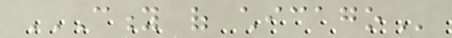CITY OF CHICAGO
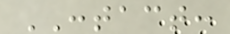CONTACT:
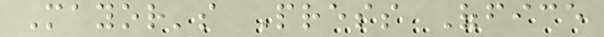Mayor's Press Office
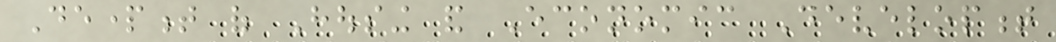Department of Housing and Economic Development
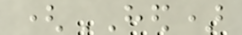(HED)
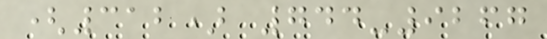(312) 744-9267
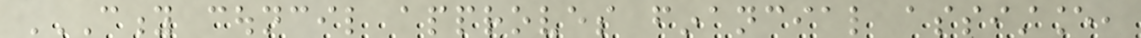CITY COUNCIL APPROVES FINANCIAL ASSISTANCE,
